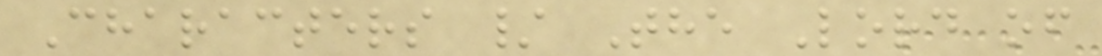Characters / The Lord of
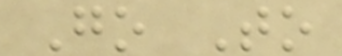Go To
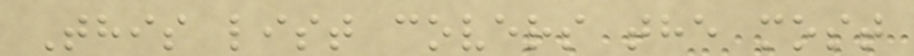This list covers the most
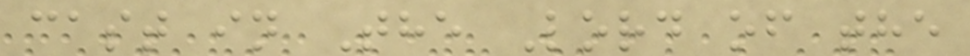cast in The Lord of the
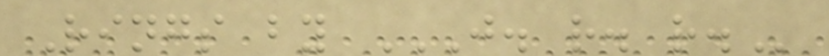Rings by J. R. R.
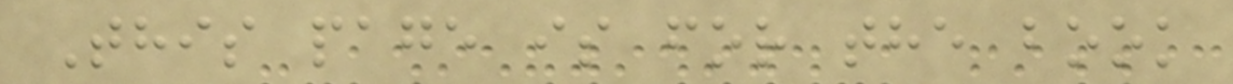This page is for the book
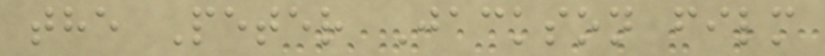the Peter Jackson film
